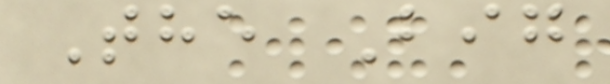The Big
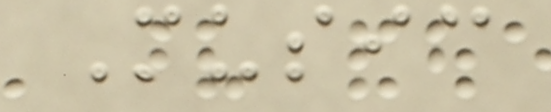Music
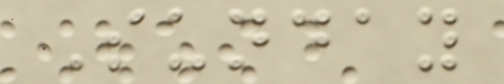Sunday
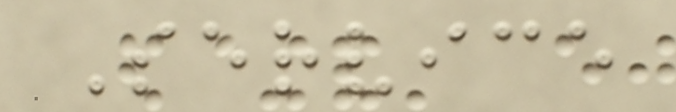Service
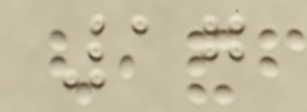17
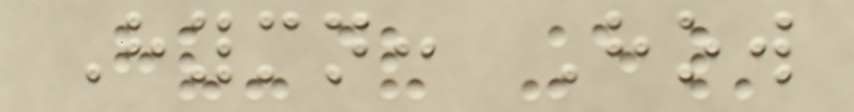Hymn: How
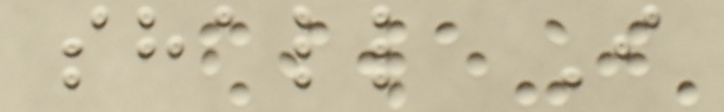shall I
